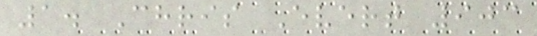1. Chris Evert 903
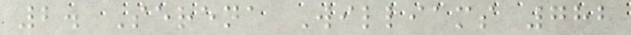2. Serena Williams 782
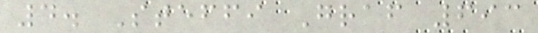4. Steffi Graf 693
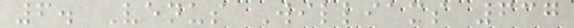6. Venus Williams 637
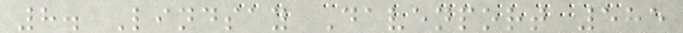8. Lindsay Davenport 585
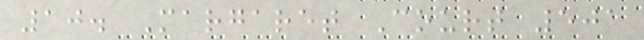10. Margaret Court 501
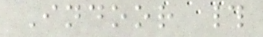Indoor #
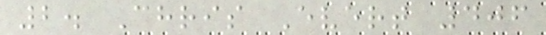2. Chris Evert 406
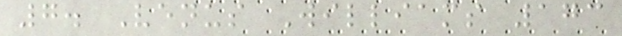7. Venus Williams 173
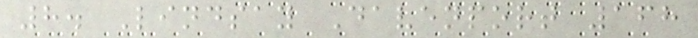8. Lindsay Davenport 168
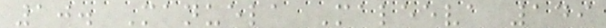10. Manuela Maleeva 149
